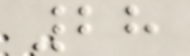28
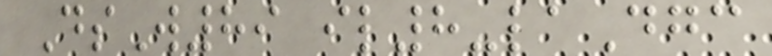DsW89 il8-laDgc
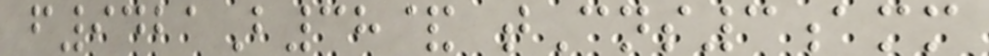f9421B38& tCns3amm
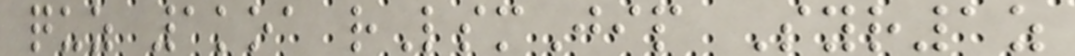quz 1koa rLsmJip Syr1z
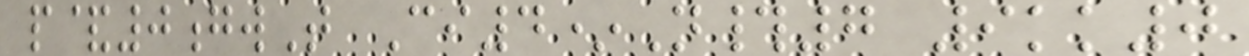p&0gwT Ci4*N#7 9kk0
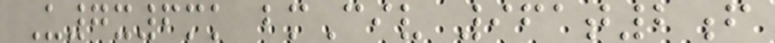U7x6mk bmCiv 961t2f
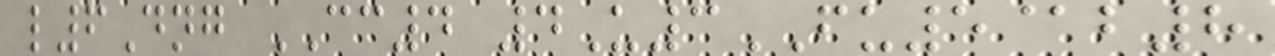l6Dng CC4 4U3FU5@b8
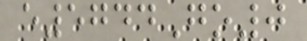e5744Go0
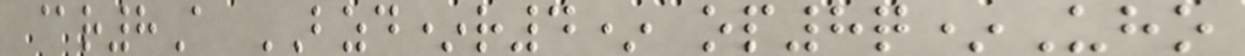@r8A BZD*r4* op8q*Uho
